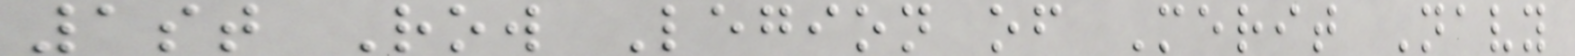1st Row Legion of Merit Navy
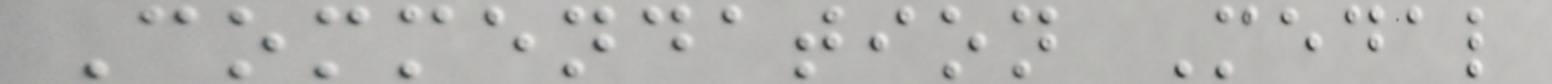Commendation Medal
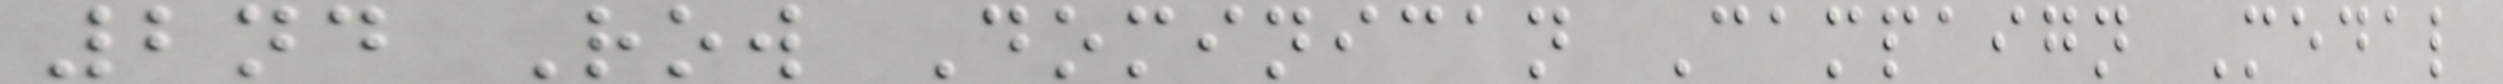2nd Row Dominican Campaign Medal
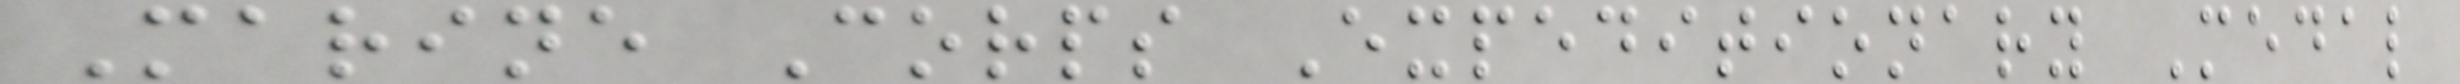Marine Corps Expeditionary Medal
